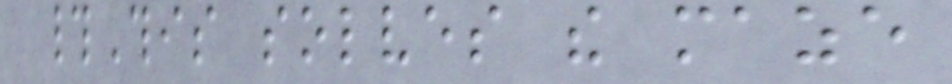#This solves the maze
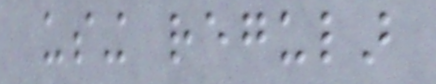using regular
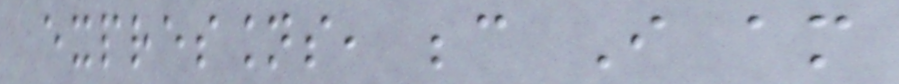expressions, because I am
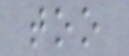too
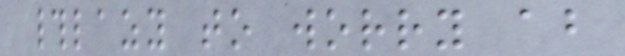#lazy to worry about
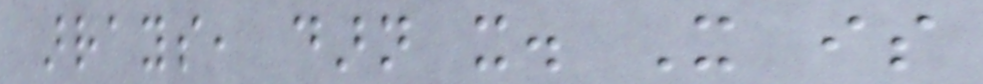arrays, darn it. It is
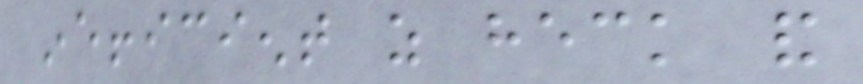inefficient as heck and
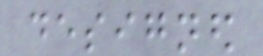designed
